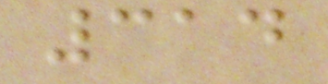314
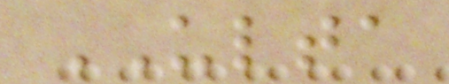ULTA
